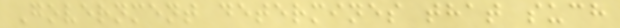Government determines that such
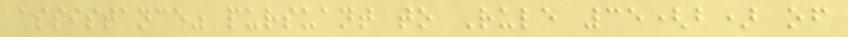assistance" pursuant to Rule 35(b) of
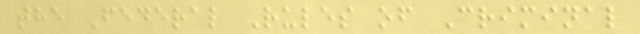the Federal Rules of Criminal
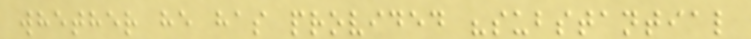whether he has provided "substantial
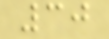30
